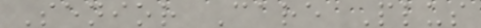Senior Care Plus
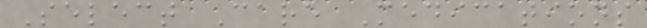Select Care Medications
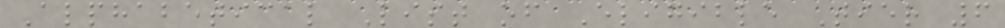Alphabetical List of Eligible Tier 6
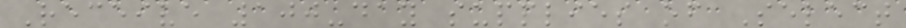Receive 100-day supplies of Select
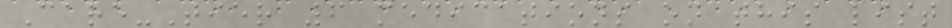Care-Tier 6 medications on this list
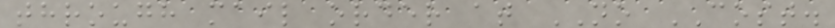through mail order at NO COST.
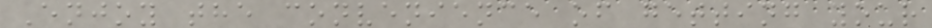Enjoy the convenience of getting your
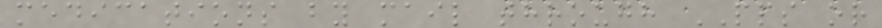medications by mail through PPS or
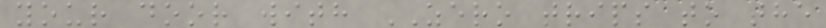your door with ZERO trips to the
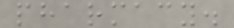pharmacy.
